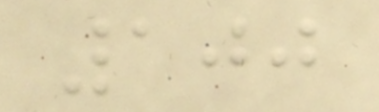100
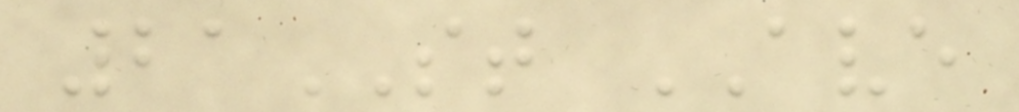21ST AVE
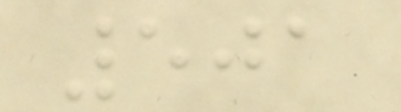501
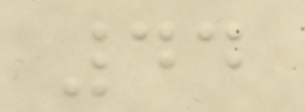44
